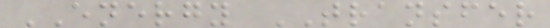ENERGY TRANSFER
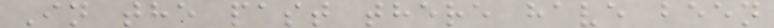In the past there have been
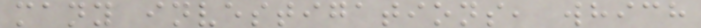many investigations, which
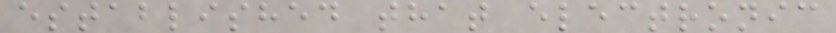established that electronic
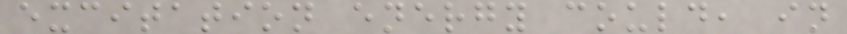excitation energy could, in
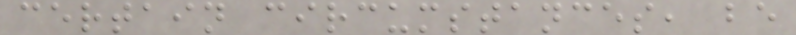certain circumstances, be
